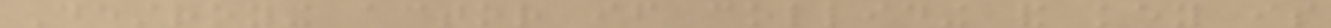Destroying actor if colliding and key is
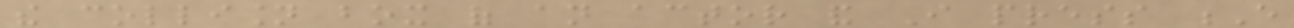the collision box of an actor and I press E
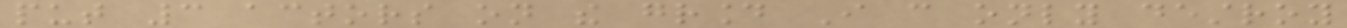put 3 actors on the ground I can only destroy
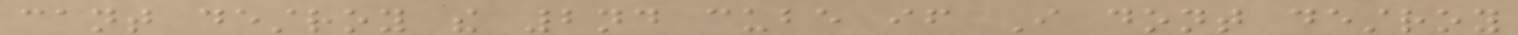cant destroy the 2nd cube if I dont destroy
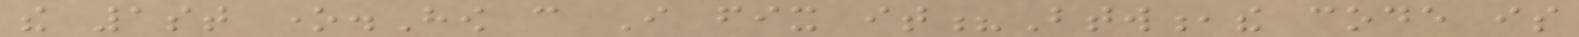the 1st one.How can I fix it?Btw,the code is
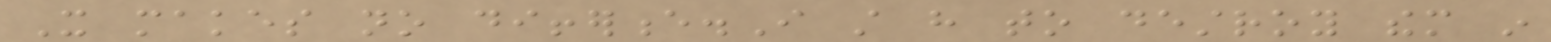It makes no difference.I still have to destroy them in
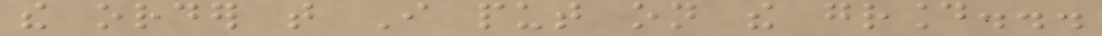the order that I put on the ground...
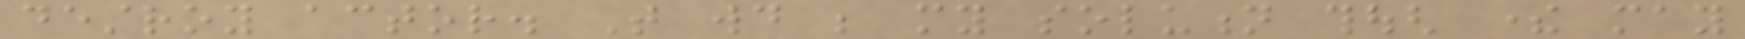destroy actor. That would be my solution though there may
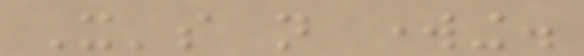It's not working.
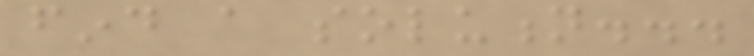find a solution...
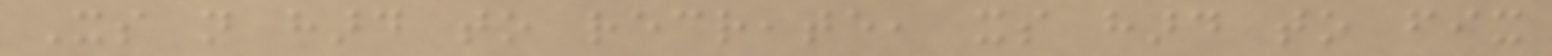Its not hard to recreate, its hard to fix
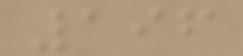196
